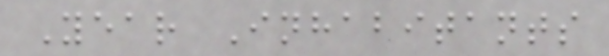Year Inhabitants
